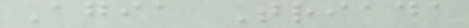Agia Triada
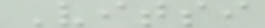Vitsi
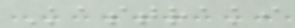Kastraki
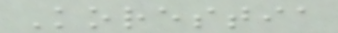Korestia
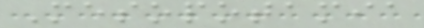Mesopotamia
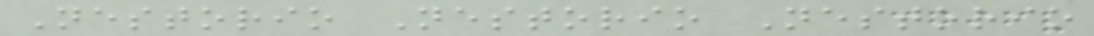Nestorio Nestorio Nestorio
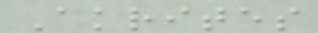Akrites
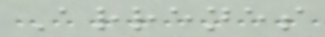Arrenes
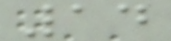14
